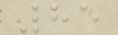85
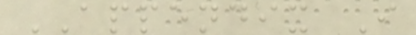APPENDIX I
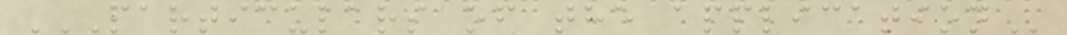PARTICULARS OF THE APPLICATION
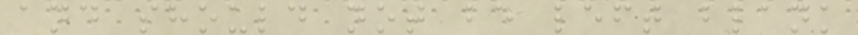and should not be left blank
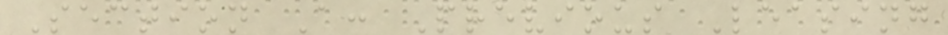Section A: Previous Leasing
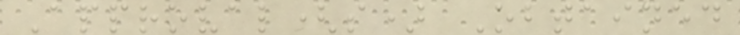Approval(s) Obtained
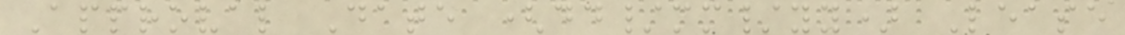Approval Date (dd/mm/yy) Lease
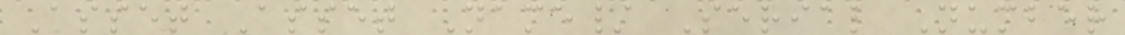Asset Asset Name/ Serial Number
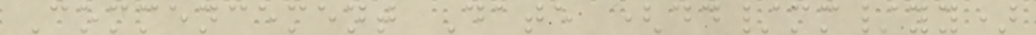Commencement Date (dd/mm/yy)
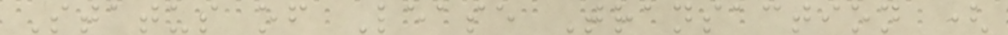Status of Lease Transaction (
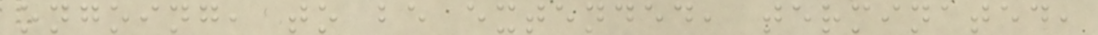ongoing, to be extended, terminated,
